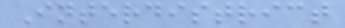Interdistrict
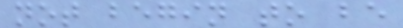not begin to be
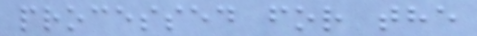processed for the
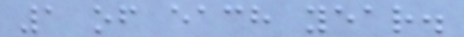1 of each year.
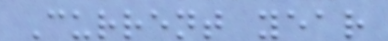Current year
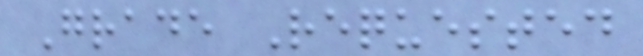Grade Requested
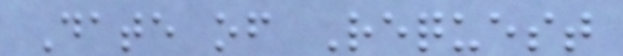Date of Request
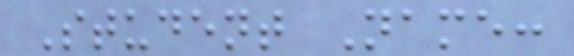Student Name:
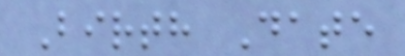Birth Date
